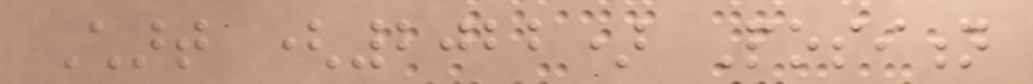Chart (2022) Position
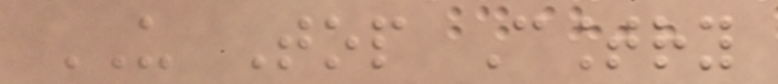US Top Country
